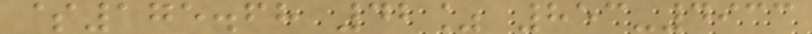$175.68 42% 853-4933
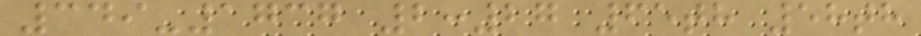349-1737 2:27 65th 58th
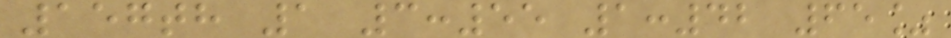157th 1 3:55 1:42 65%
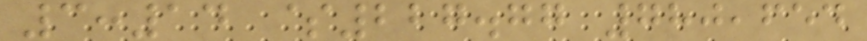3:14 $227.77 780,654
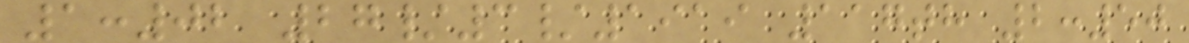1:02 27/3/1919 117th 2:50
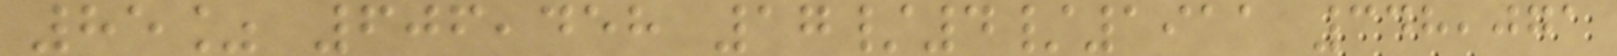85% 606,458 17/4/1911 348,071
